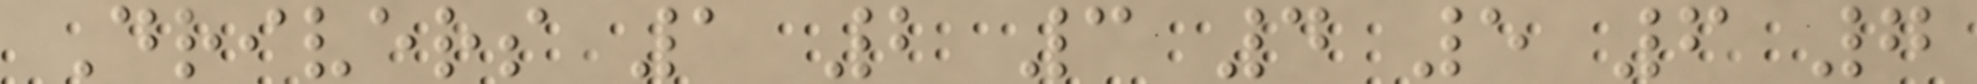Drivers 1 2 3 4 5 6 7
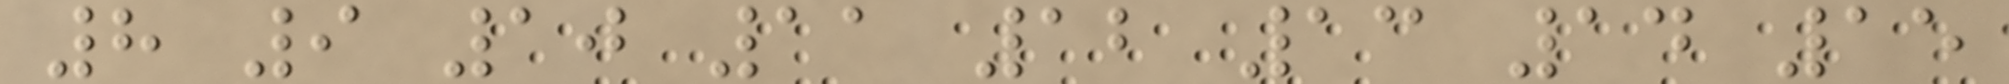8 9 10 11 12 13 14 15
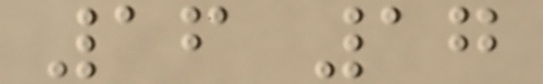16 17
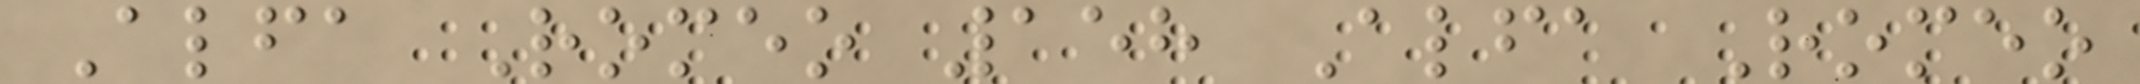Alfa Romeo 158 Alfa Romeo
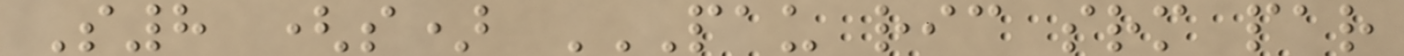S8 (s) PAU RIC SRM PAR
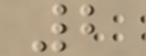2
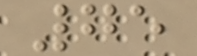75
